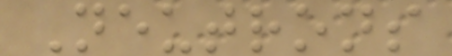Neutrons
